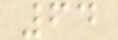64
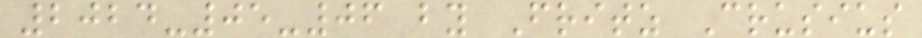2024-05-06 by Fritz Crusius
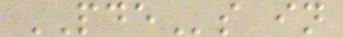PDEs in
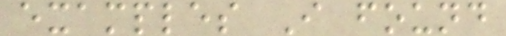examples I found
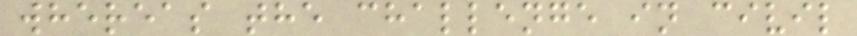whereas the challenge in civil
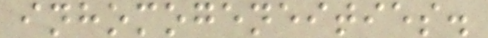inhomogeneities.
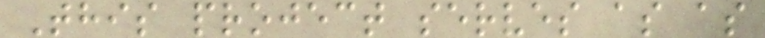This project serves as as
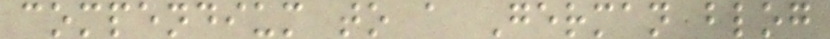compendium to a German blog
